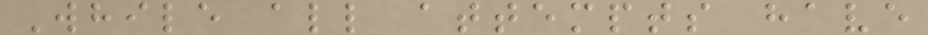While all attempts have
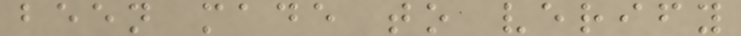been made to verify
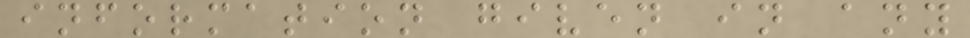information given in any
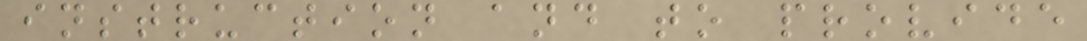instruction and to provide
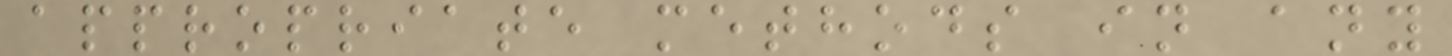appropriate methods in any
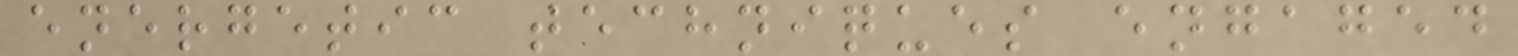energetic techniques engaged
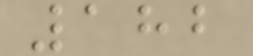182
